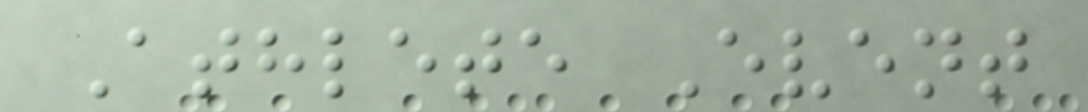Athlete Event
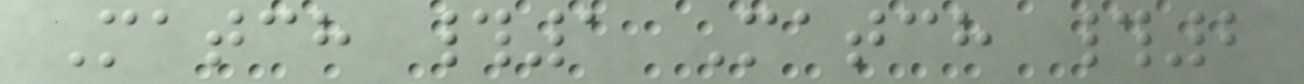Match #1 Match #2
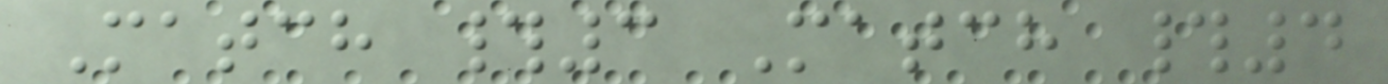Match #3 Match #4
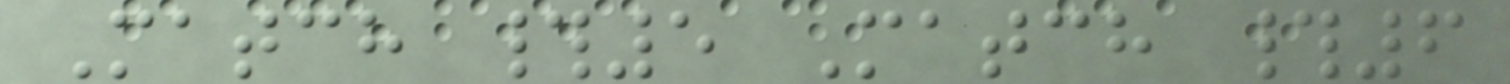Match #5 Match #6
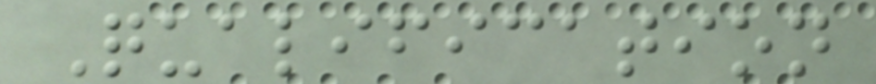Qualification
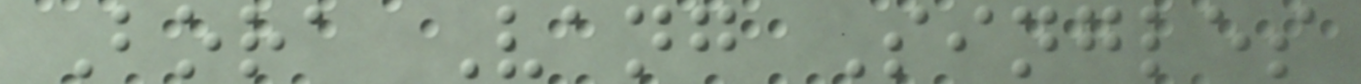Bora Vang Singles
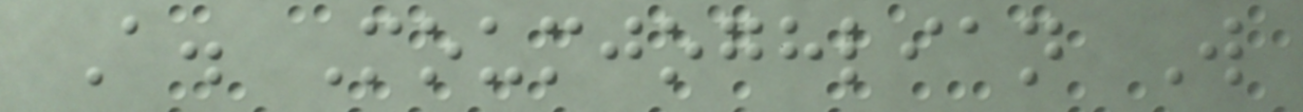A. Moumjoghlian W
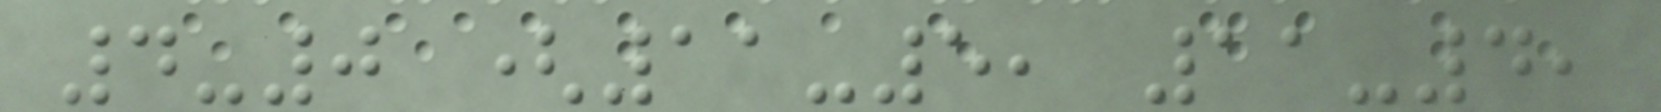4-0 (11-5, 11-4,
